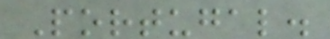Portugal.
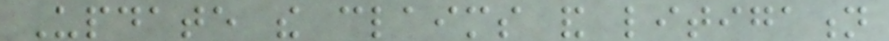Update the claims and litigation
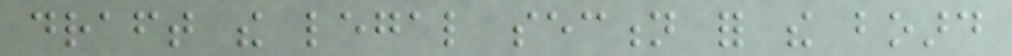draft the legal section for the board
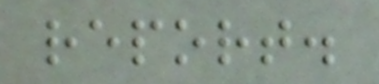report.
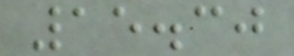15.30
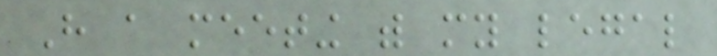Have a meeting with my legal
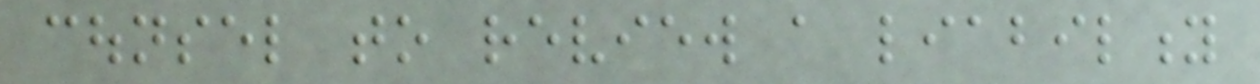counsel to review a liability
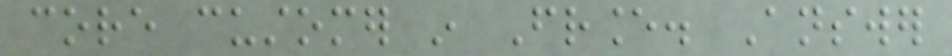core customer in France. Answer
